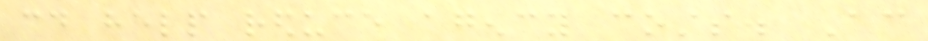could help reduce agency costs. According
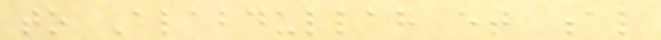to Alabdullah et al
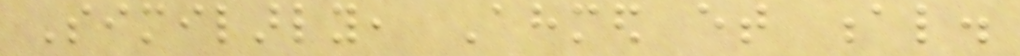Similarly, Ahmed et al.
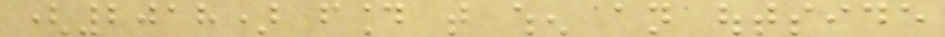(2018) found that when an outside
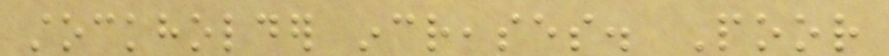stockholder increases. Poor
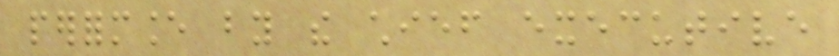performance by the chief executive
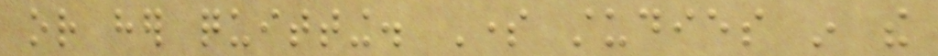or her quitting. Some studies in the
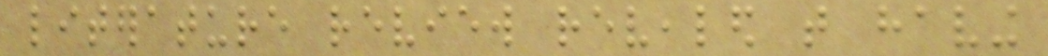literature review revealed that having
